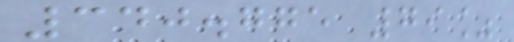340.775 79%
